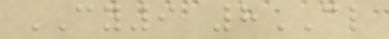CY9 8CL
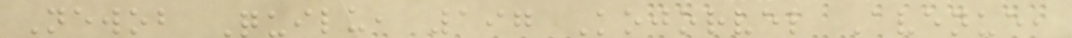Newob Quilu, 197 Kojorvel Avenue,
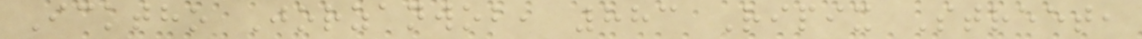Icktho Jorzanwob, 883 Ripix Street,
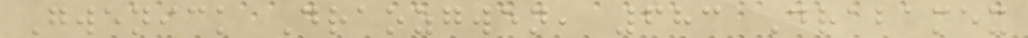Gwenick Draozgwen, 683 Drabamex
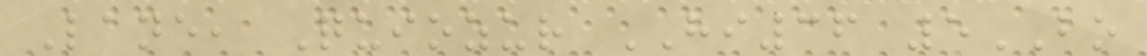Lane, Quiozur HI36 5BO
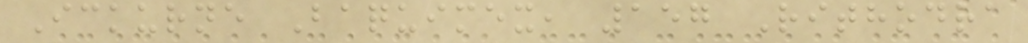Ickurne Baquimex, 157 Rithodra
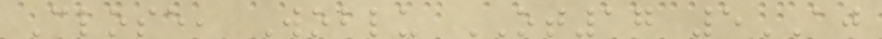Close, Woblu OT17 5AJ
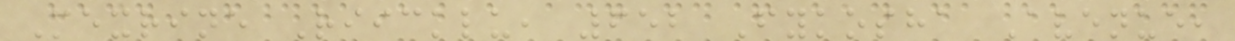Mexrine Riicklu, 652 Fykosha Avenue,
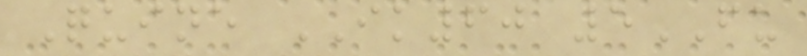Quine IK60 5FU
